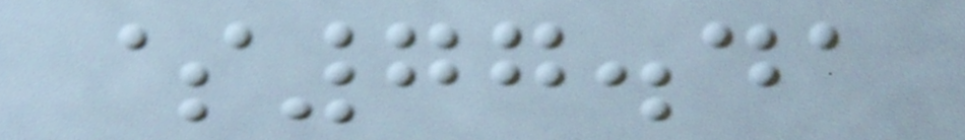$77.41
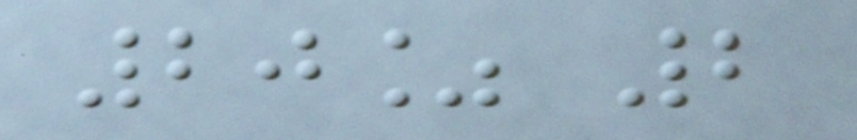20% 2
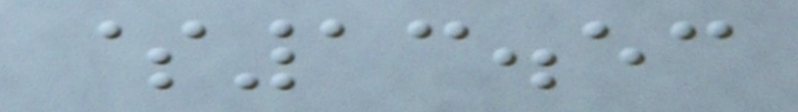$13.53
